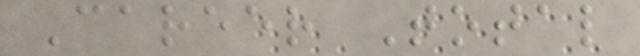Career Total
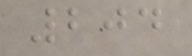204
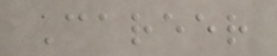Career
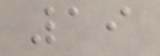19
